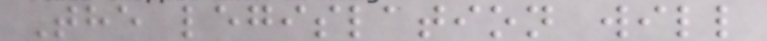The legislation will
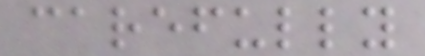carefully
